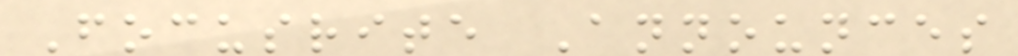Focusrite Announces
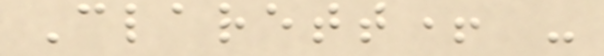Clarett+ -
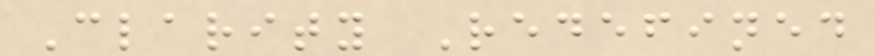Clarity Redefined
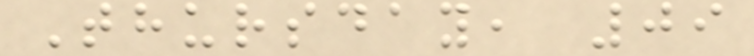Thursday, 09
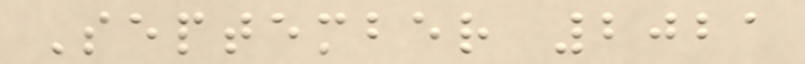September 2021
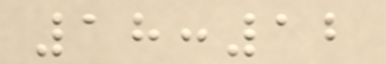18:12
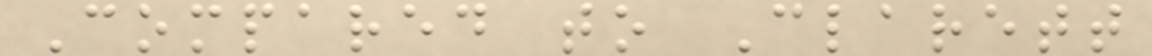Compared to Clarett
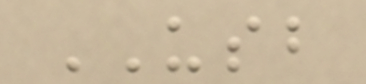USB
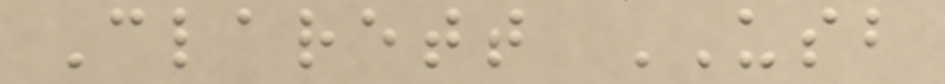Clarett USB
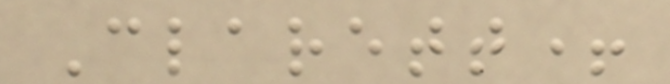Clarett+
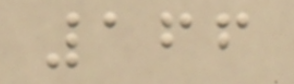166
